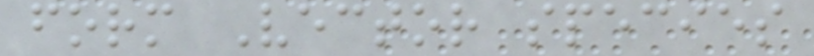form Vector species
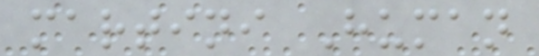martini Human
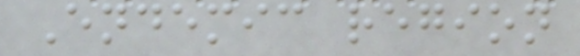Endemic region
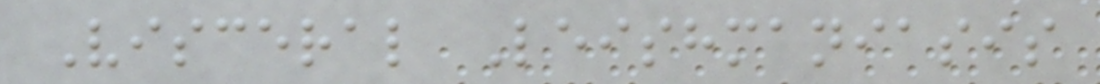Visceral Leishmaniasis
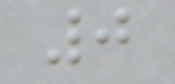0
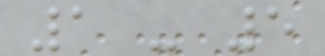1 - 5
